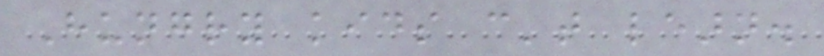Hungry kids can't learn.
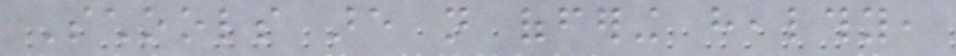Schools are not offering healthy,
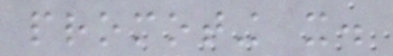promoting it.
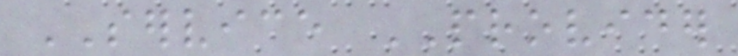SERVICE PROVIDER
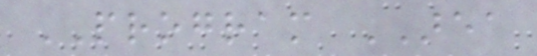PROGRAM AREA
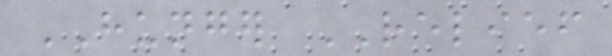HUNGER RELIEF
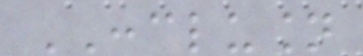CONCLUSION
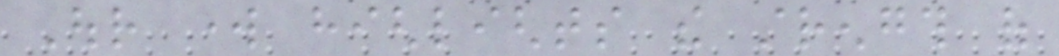Our work highlights the strength of
